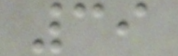39
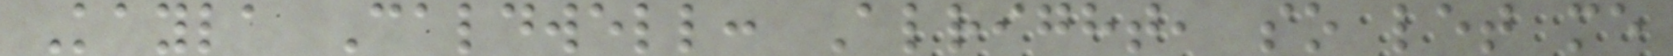Kayla Caldwell: Alright, so let me
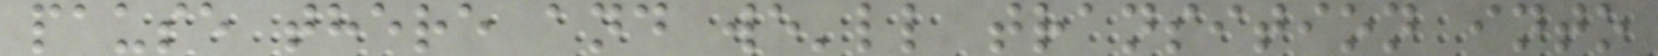pause there and we'll transition into
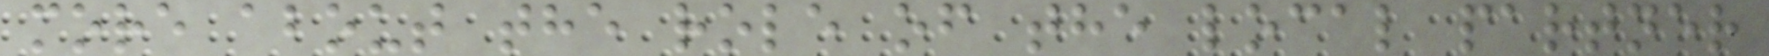more about the role of the local partner
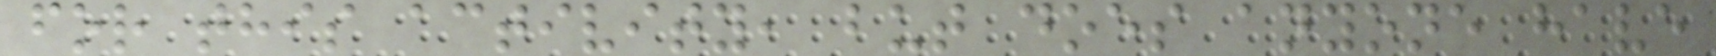for this activity, but does anyone have
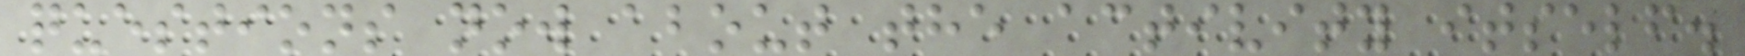questions now about the activity itself.
